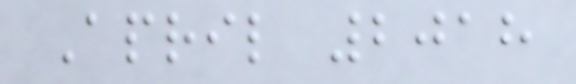April 2018
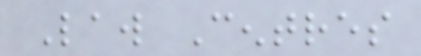Law Centres
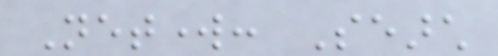Network: Search
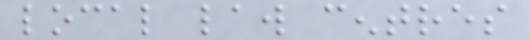local law centres
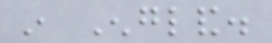in England.
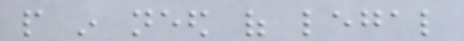people in need of legal
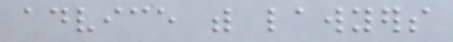advice with lawyers
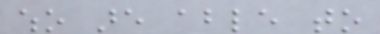who are able to
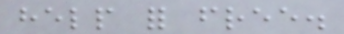help for free.
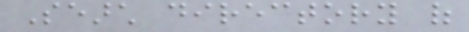Search directory of
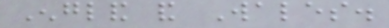England and Wales.
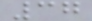37
